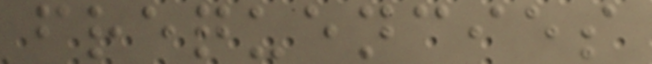frequencies
